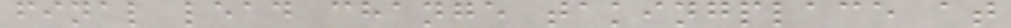final lead change takingplace at
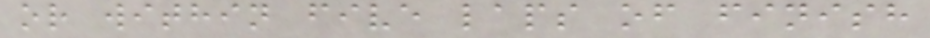or within five laps of finish
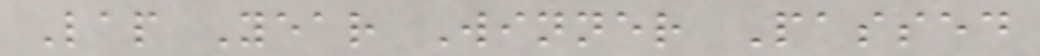Lap Year Winner Passed
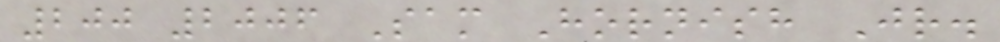200 2006 Sam Hornish Jr.
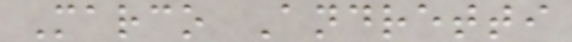Marco Andretti
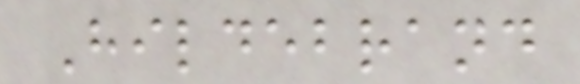Hildebrand
